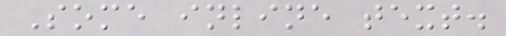Some inline text.
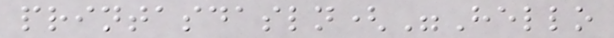printasdasln("Hello
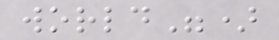world")
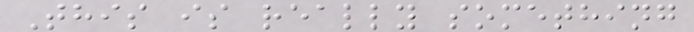This is really something
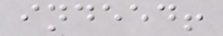indeed!
